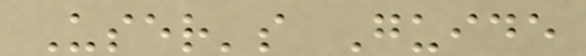User's Guide
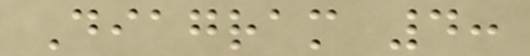Diagram 4:
